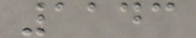1143
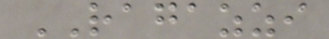RAGAZZI
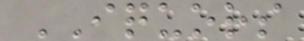IQUORS
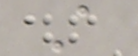A
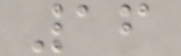16
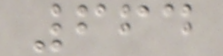664
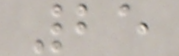25
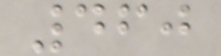460
